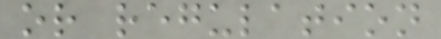or regulation
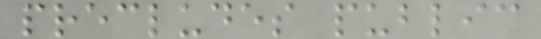precludes public
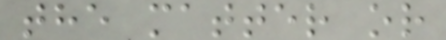the matter or
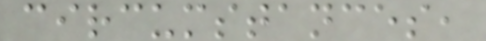circumstances,
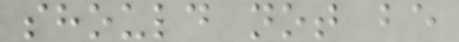should not be
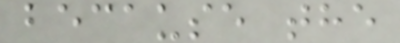because the
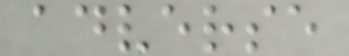adverse
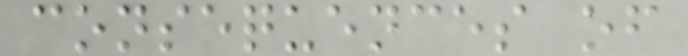consequences of
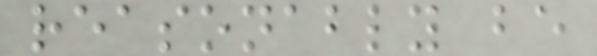reasonably be
